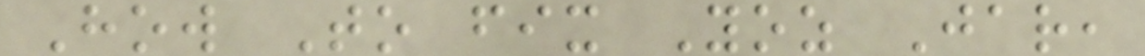How To fix Yoz Jar,
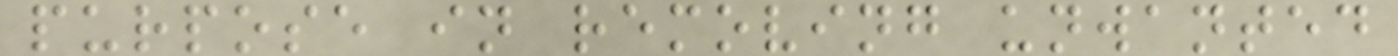purpose in removing unwanted
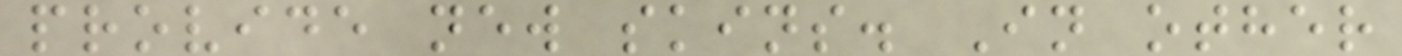provide new skins. In other
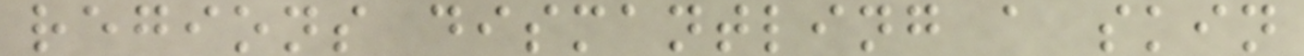regions dismantling a skin
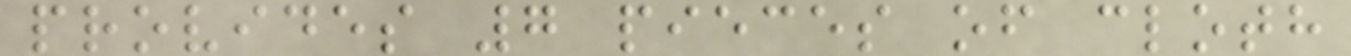provides 7 pieces of cloth
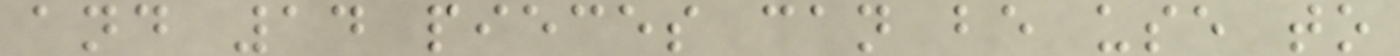and 14 pieces can be use to
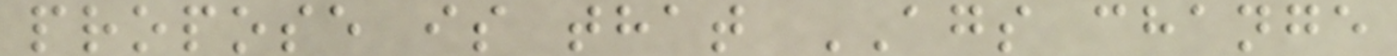propose is that AGS change
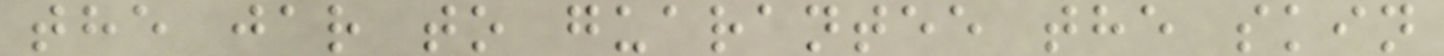the jar to guarantee the skin
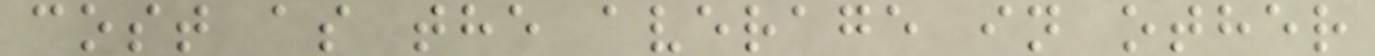cost as the average in other
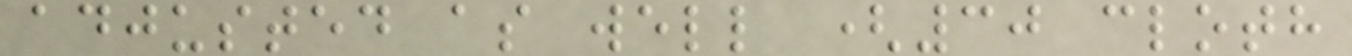adjusted as well (30 cloth
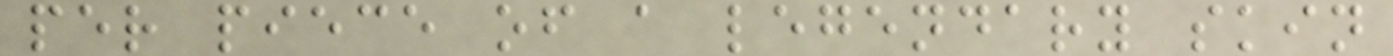per piece of a legendary skin
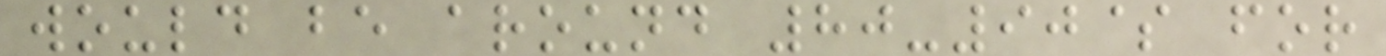would be around 80-90$ for
